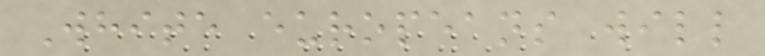White europeans will
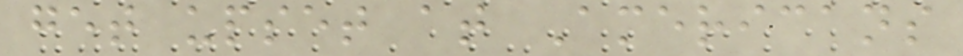get upset at Americans
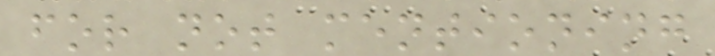for not mentioning
